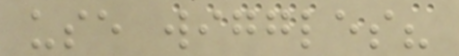use wiggles?
